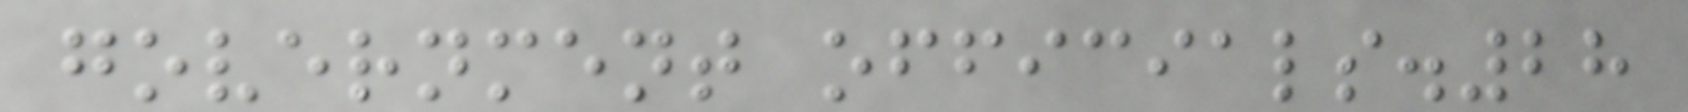government officials.28
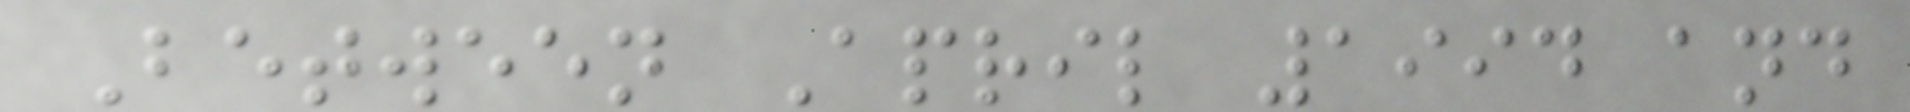Between April 1994 and
